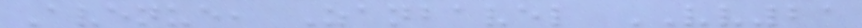Avenue, Zanbavel VV21
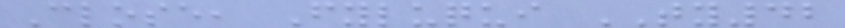Close, Fyluqui TY42
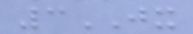3JX
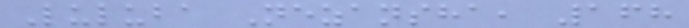Luluba Nezansha, 168
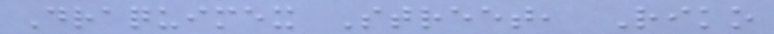Draquimex Street, Riko
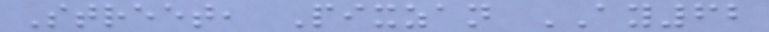Street, Pixzan AY62
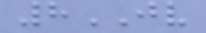8JV
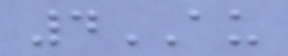4AU
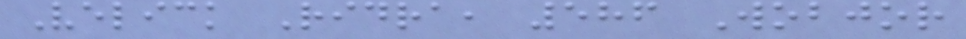Velick Ridra, 586 Wobjor
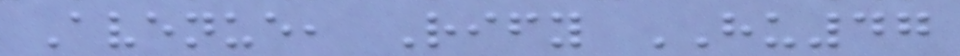Avenue, Rify HU47
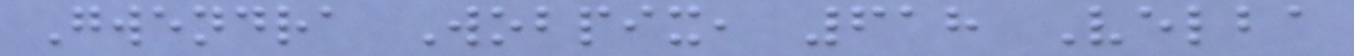Gwendra Wobpix, 618 Velba
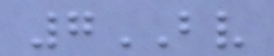7BV
